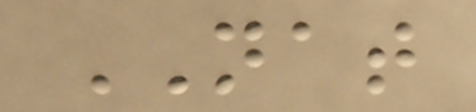NAT
